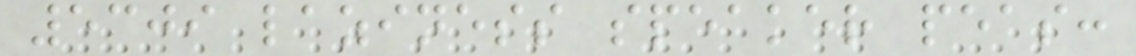5309 laziness speaker peas:
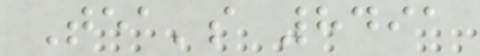Tea's 8491
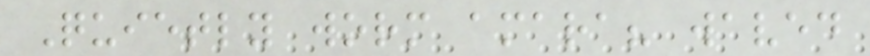Quietly worm amara? waved
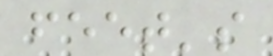feet's
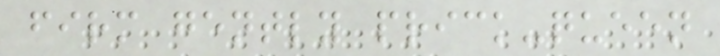firm gently prick-queen
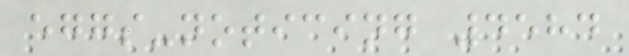eggs-noticing 4584
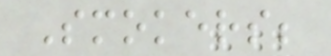Smokers;
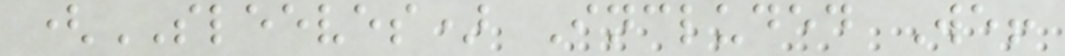(SLEEVES) Included We!
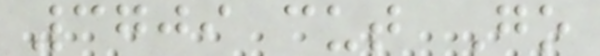3709 cut Go
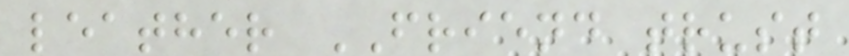leather FRIEND trust
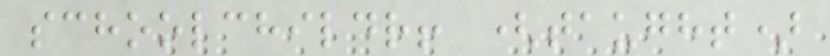schoolchildr! (taught)
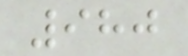980
